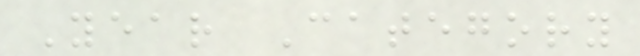Year Category
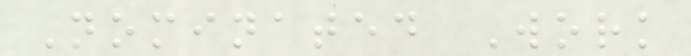Nominated Work
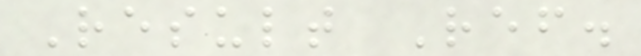Result Ref.
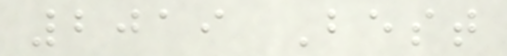2019 Best
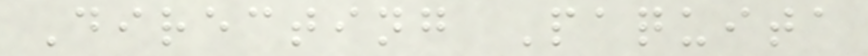Directing Paquita
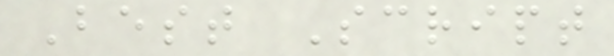Best Script
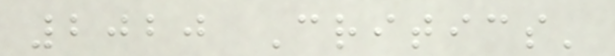2020 Critics'
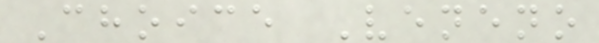Choice Veneno
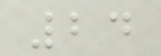24
